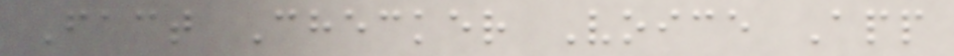Fact Checker Voice App
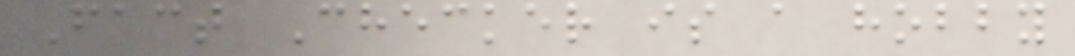Fact Checker is a hobby
